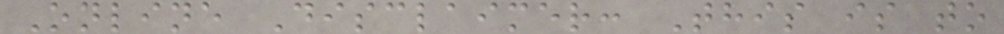Online Disclaimer: This is to
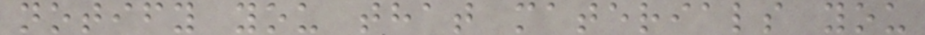notify you that materials you
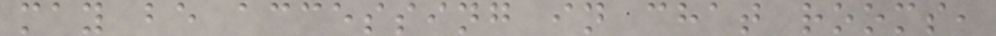may be accessing in chat rooms,
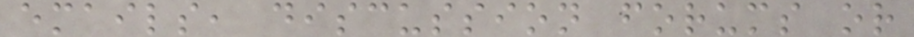emails, discussion forums or
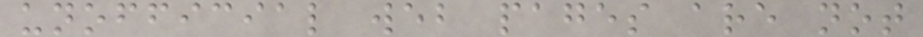unofficial web pages are not
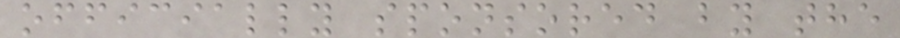officially sponsored by the
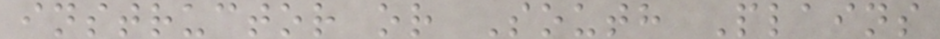instructor or South Plains
